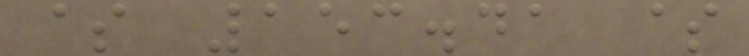$ 153.41 $
